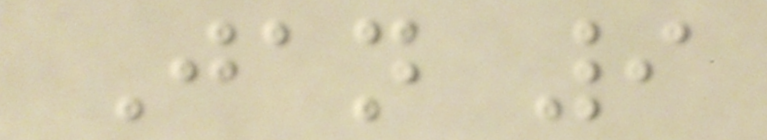Jan 9
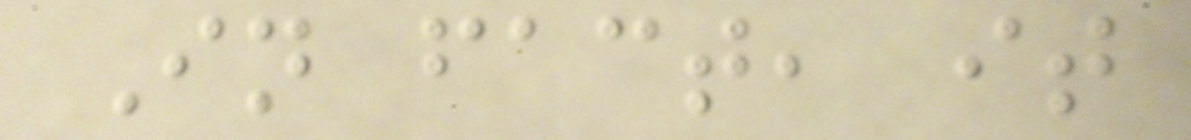In fact, it
